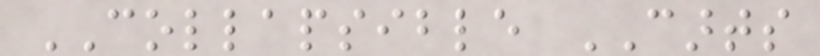COLLAPSIBLE CARTS
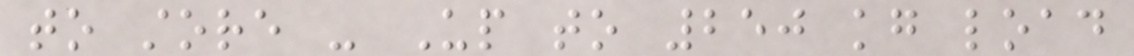to store - Up to 250 kg load
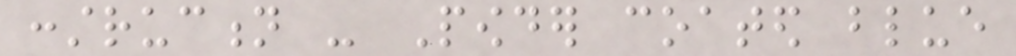construction - Powder coated blue
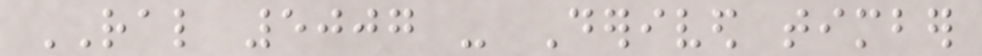RAL 5007 - Derived timber
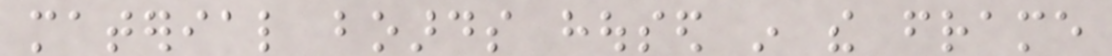material boards housed in the frame
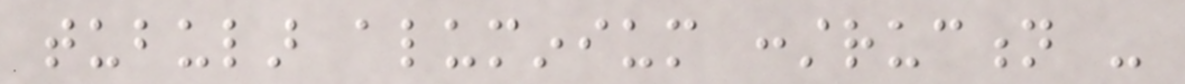tubular aluminium construction -
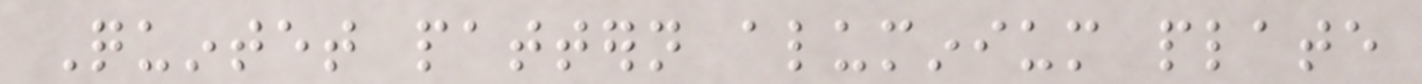Quintet pattern aluminium plate
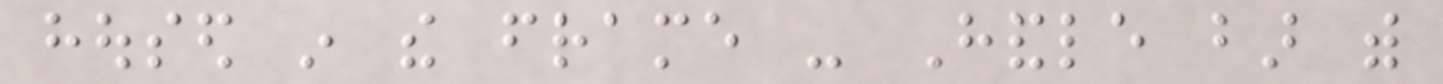housed in the frame - Handle bar with
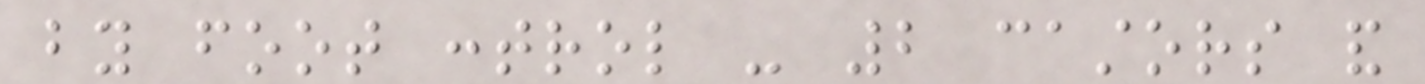by foot control - 2 castors and
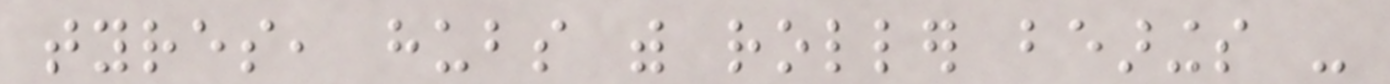tyres, hubs with roller bearings -
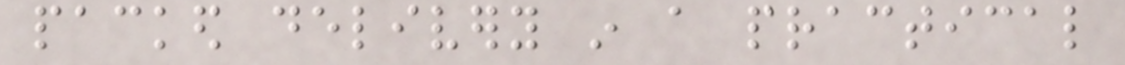packed delivery in a practical
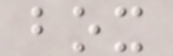box
